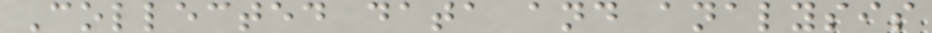Collected data and analysis
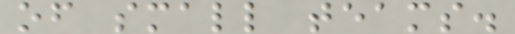of small teams.
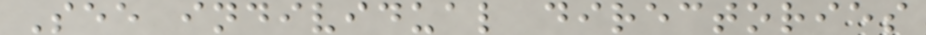See individual directories
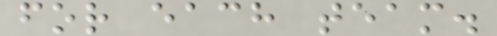for each team.
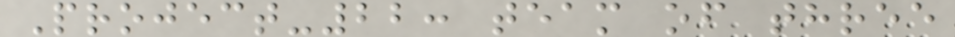Project-22: team of three
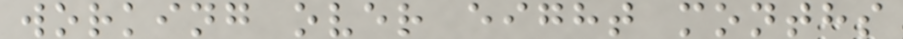working over eight months
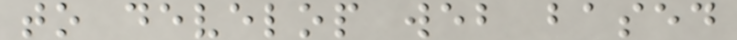to develop web based
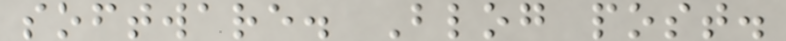software. Blog post.
